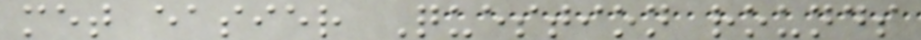met easier Question rounds
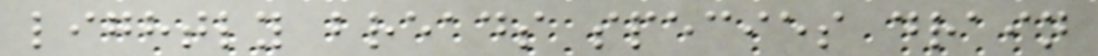lightly breads species drain
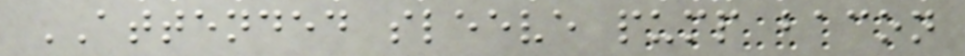ATTENDED sleeve pump bacon
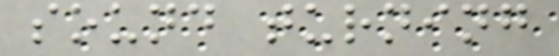sound turning
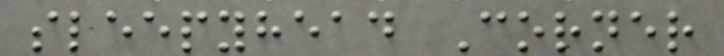sleepyhead Corner
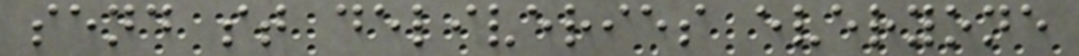send st deliveries everyone
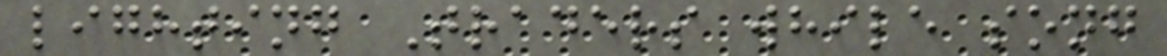lighting Traders while song
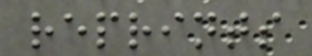reprints
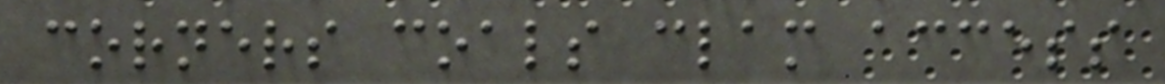corners coals clam access
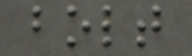bolt
